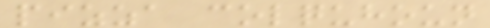pizza colquhoun
